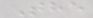The
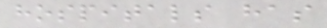hospitals has
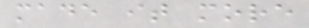made it more
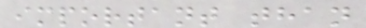important than
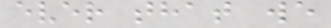ever that we
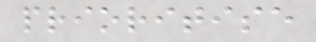prioritise
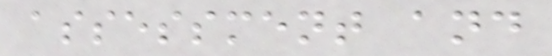assessment and
